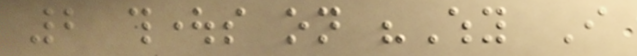2 thoughts on "Why I
